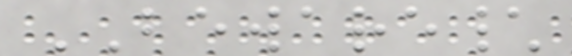BEWARE\
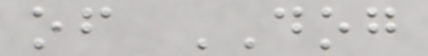of DOG
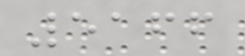5166
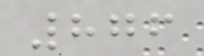876
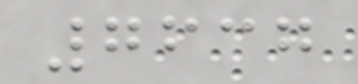7637
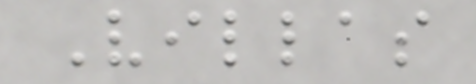Villas
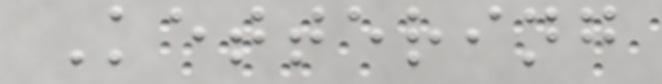Kettering
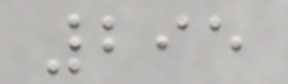295
